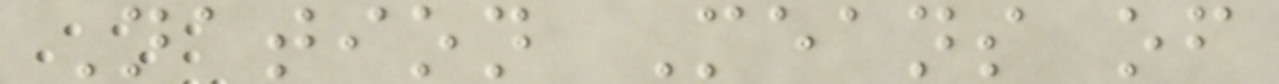Nation Means of
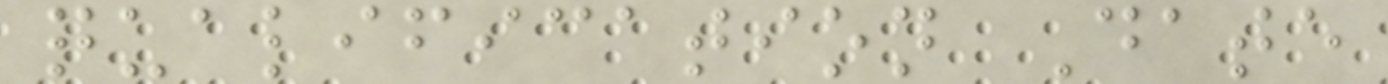qualification Date
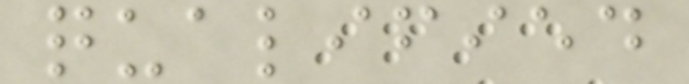qualified
